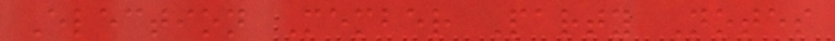Election Member Party Notes
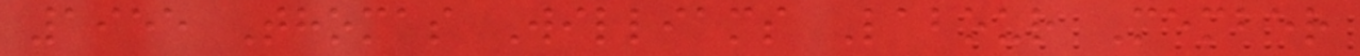1955 Thomas Williams Labour Member
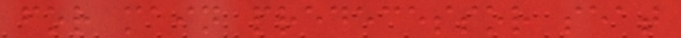for main predecessor seat
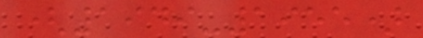(1949-1955)
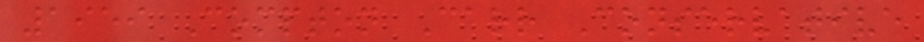1959 Compton Carr Conservative
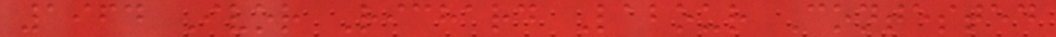1964 Ivor Richard Labour Contested
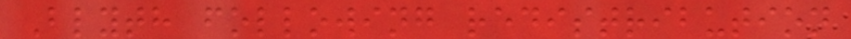Blyth following redistribution
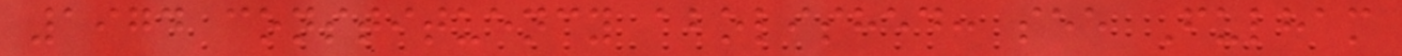1974 constituency abolished: see Fulham
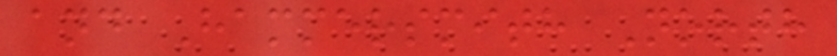and Hammersmith North
